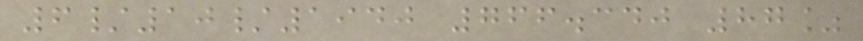6/10/1940 766.340 87%
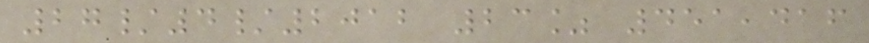27/4/2012 23% 451,416
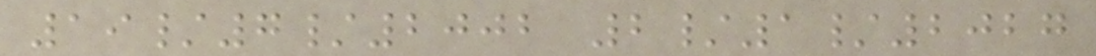19/7/2002 2/1/2027
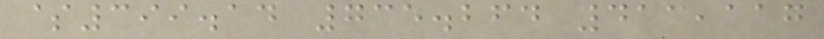$399.14 735.264 413,117
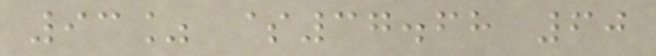93% $37.68 60
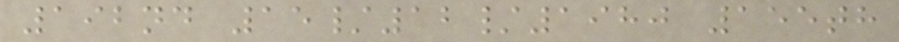192nd 15/12/1980 155th
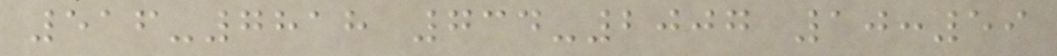516-7818 734-2007 10:59
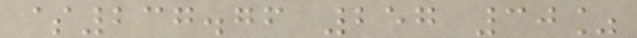$237.76 257 30%
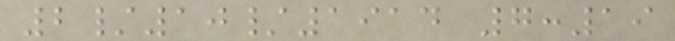2/10/1914 7:19
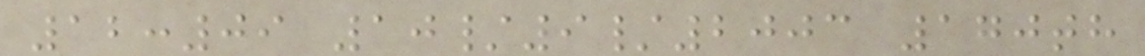12:09 10/9/2003 170th
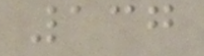137
